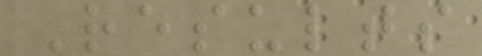Results
